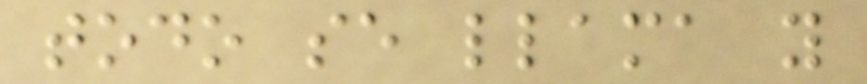todo se llama y
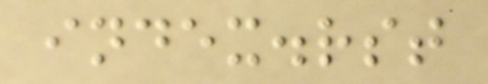index.rst
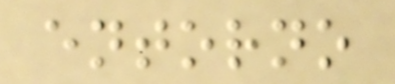entorno
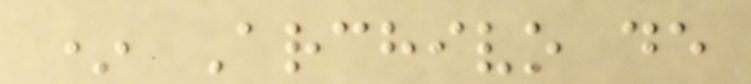* Archivo de
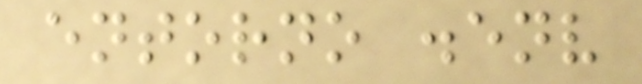entorno .env
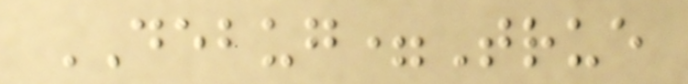DEBUG=True
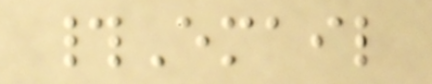#Email
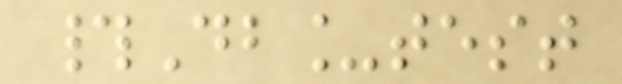#Db_test
